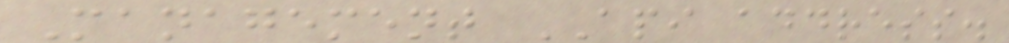Management API address.
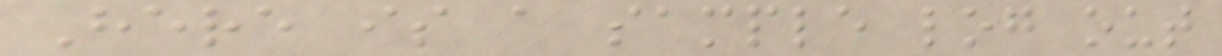Here is a sample log out
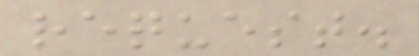request.
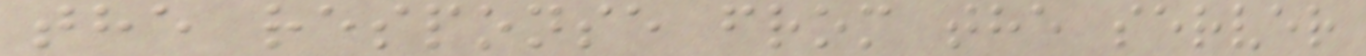the response from the server
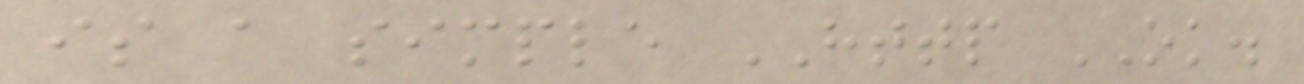is a simple HTTP OK.
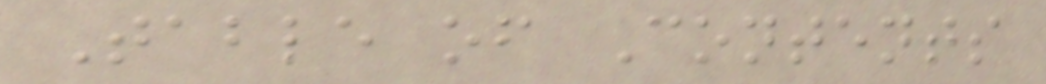Table of Contents
